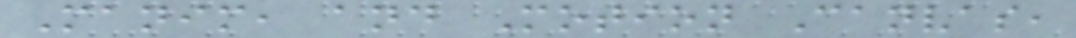Manim, and Motion Canvas,
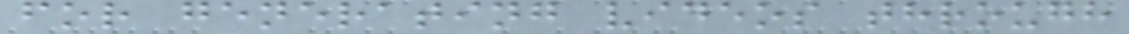for generating videos through
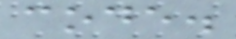code.
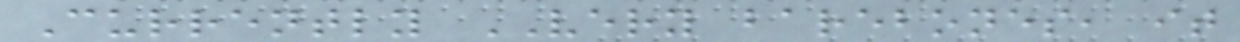Currently VERY barebones, it
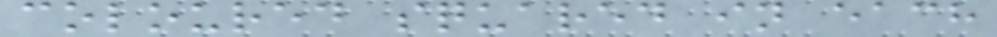coloured squared in each
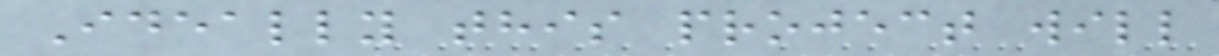Ideally this project will
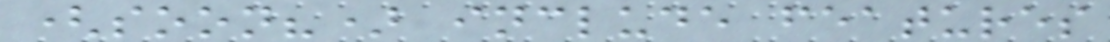(soon?) include features
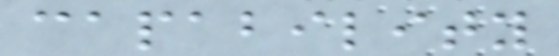capability
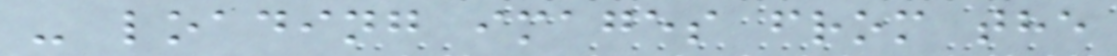- loading images from the
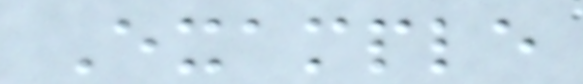Example
